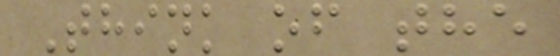Think of the
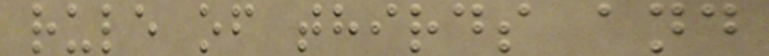rule of thirds and
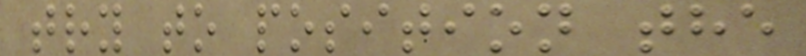try to position the
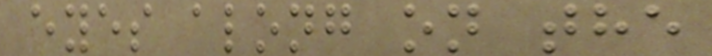eyes along on the
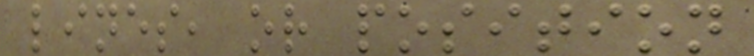lines, or position
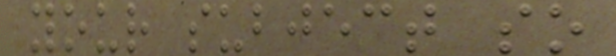your subject so
